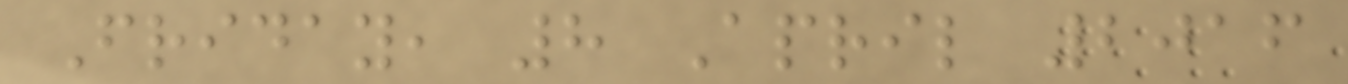Friday, 8 April 2016
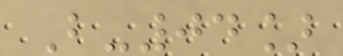B-04]
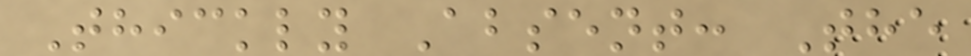Thickly Absent: The
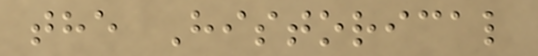the Historical
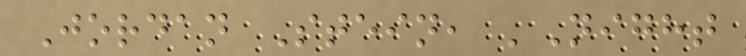Jordan Stein, 'Night
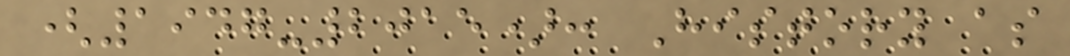(1947-2015): History as
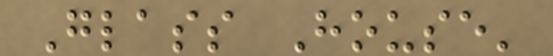Glass House'
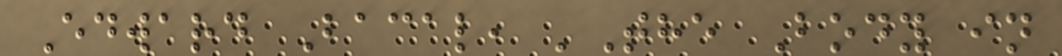Edward Bacal, 'The Body in
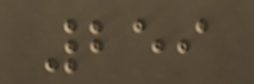259
